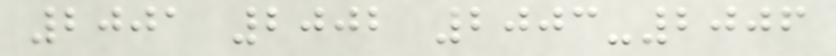2001 2002 2003-2006
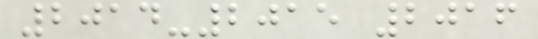2014-2015 2016
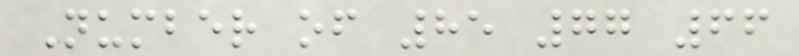Number of 85 77 66
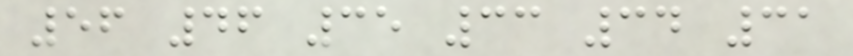56 46 35 33 34 31
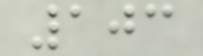103
